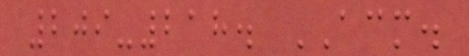209-218. ACM.
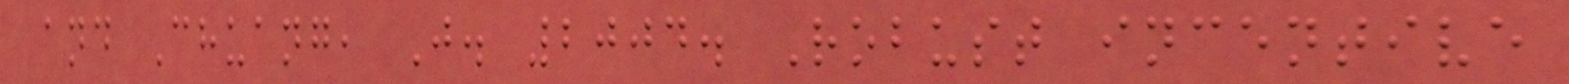and Chuang, J. 2004. Robust incentive
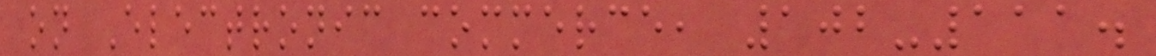on Electronic commerce, 102-111.
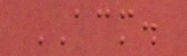ACM.
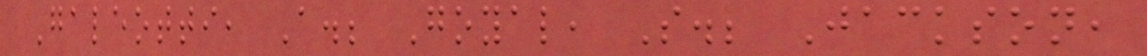Galeotti, A.; Goyal, S.; Jackson,
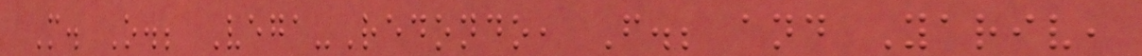M. O.; Vega-Redondo, F.; and Yariv,
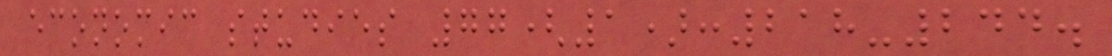economic studies 77(1):218-244.
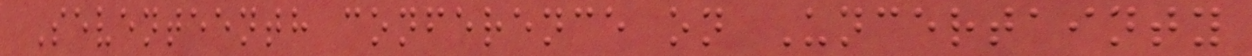Seventeenth conference on Uncertainty
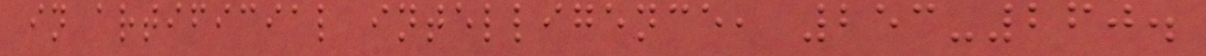in artificial intelligence, 253-260.
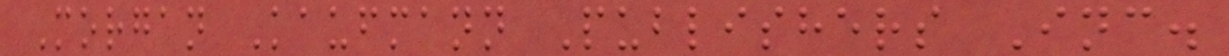Morgan Kaufmann Publishers Inc.
